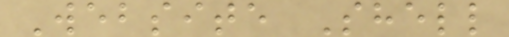Website Shell
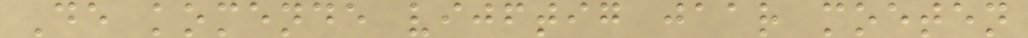De komende vijftig jaar moeten
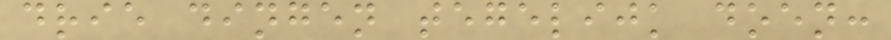drie dingen tegelijk doen:
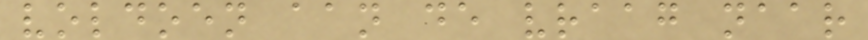voldoen aan de vraag naar
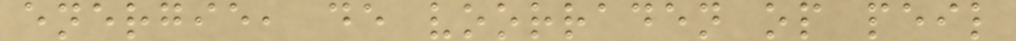energie, de voorraden op peil
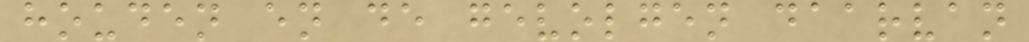houden en de gevolgen daarvan
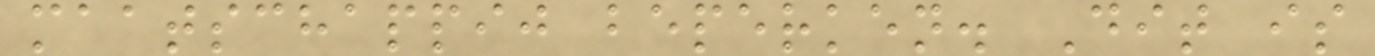maatschappij beperken. Dit is
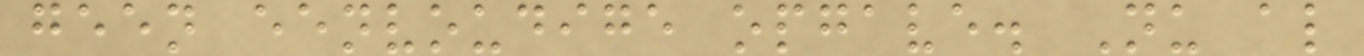geen eenvoudige opgave. Nu al
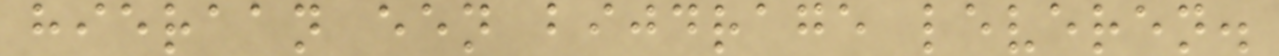hieraan een bijdrage leveren.
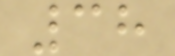38
